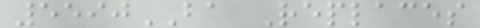5590BA Replaces
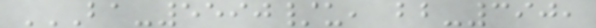BA-5590/U, BB-390,
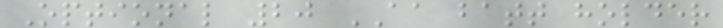Optional 20 AA batt holder
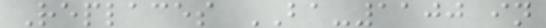Replaces BA-1100 in
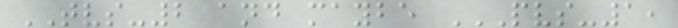TVS-2 and maybe PVS-1,
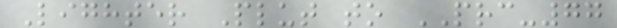Lighter Plut to PRC-77
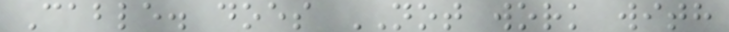Cable. does NOT work with
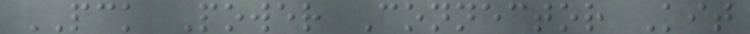PCK Power Connector Kit
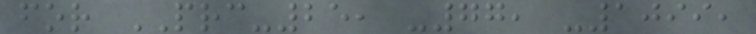for PRC-25, -77, -1099,
